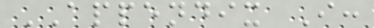APPENDIX I:
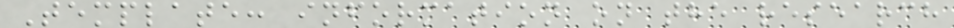Template: information on the research
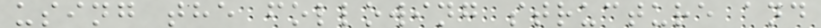using the following structure and
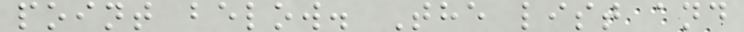point below. The list and
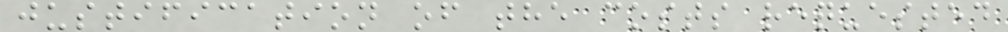justification of the costs requested
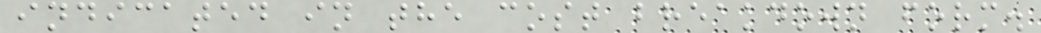indicated in the cost breakdown form.
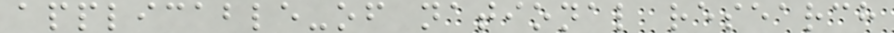applicable-of national research
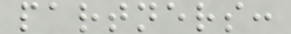partners:
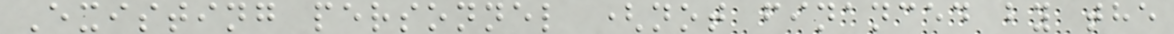Existing personnel (not financed by the
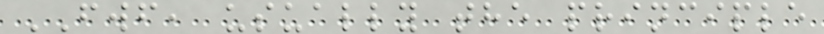FWF, usually the principle
